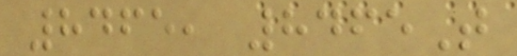8465, 8465T
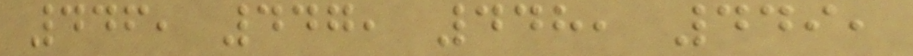446, 447, 448, 449,
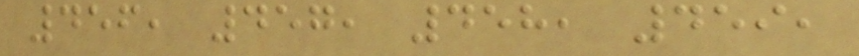456, 457, 458, 459,
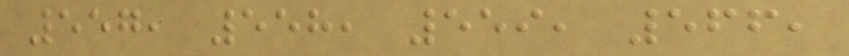557, 558, 559, 566,
